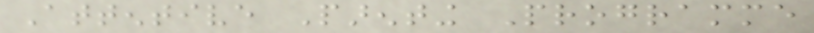Attentive Parenting Programme
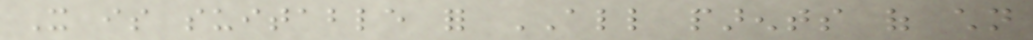It is suitable for ALL parents of children
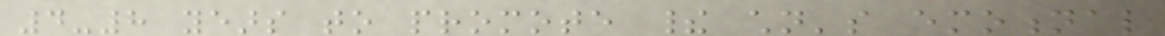4-8 years to promote their children's emotional
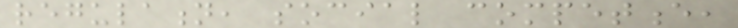regulation, social competence,
